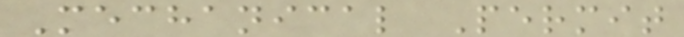Mechanical Permit
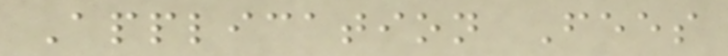Application Fees
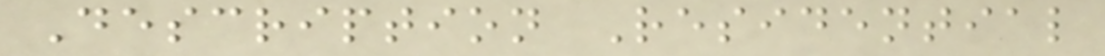Description Residential
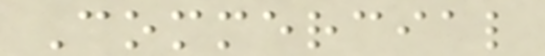Commercial
